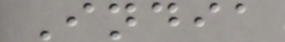India
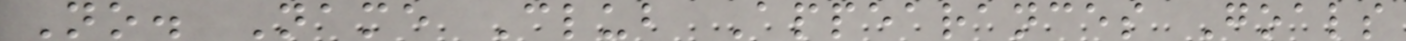No. Name Club Appearances Goals
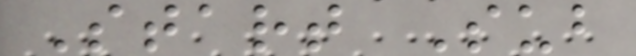Start Sub
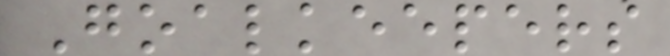Goalkeepers
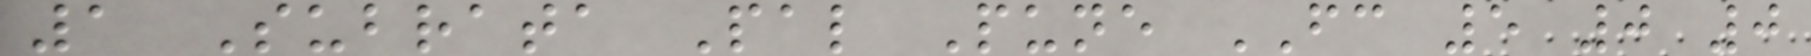1 Subrata Pal Pune FC 5 0 0
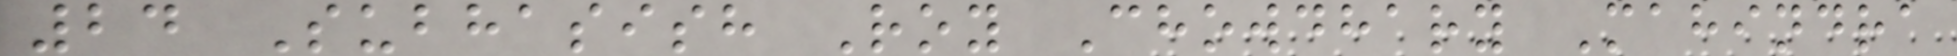24 Subhasish Roy Chowdhary Mahindra
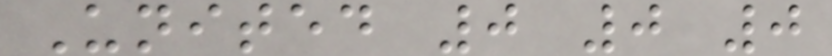United 0 0 0
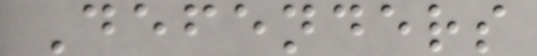Defenders
